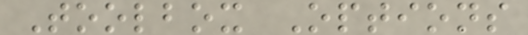Toolbox Options
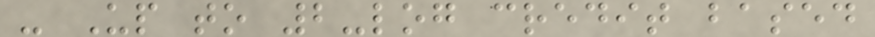- Up to 2-log credit based
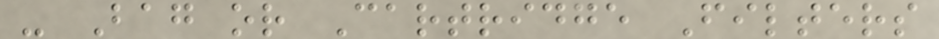- Bag or Cartridge Filters
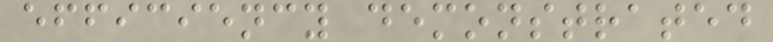efficiency demonstrated
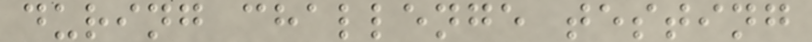during challenge testing
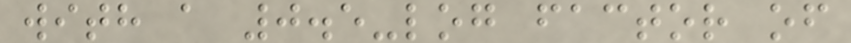with a 0.5-log factor of
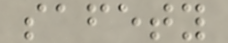safety
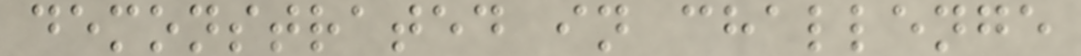demonstrated in challenge
